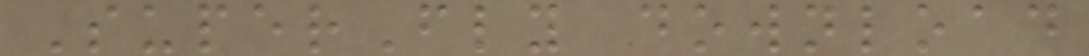SuperFly download
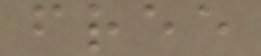free
